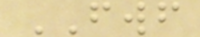FWF
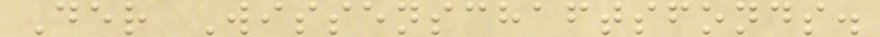Der Wissenschaftsfonds.
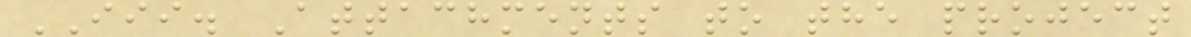III. Attachments to the project
